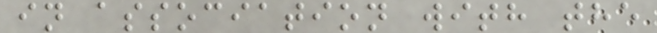in association with the
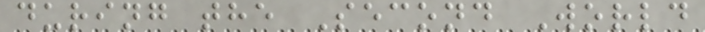during the Second World
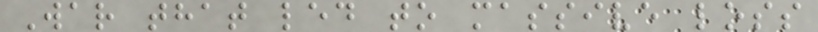War that led to massive loss
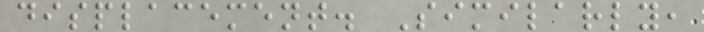displacement. Similarly,
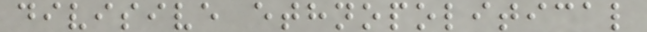divisive ethnopolitical
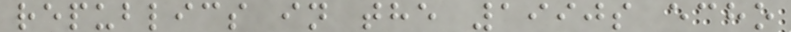republics in the 1990s echo
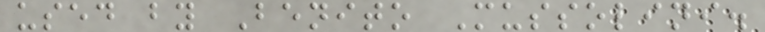used by Benito Mussolini.
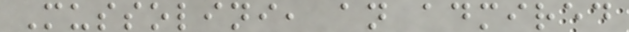Mussolini, an admired
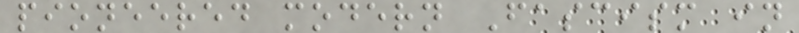pioneered modern Fascism in
